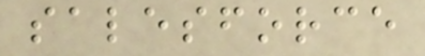salesforce
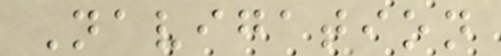Navigation
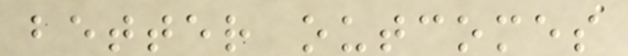better outcomes
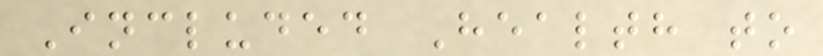Included Health to
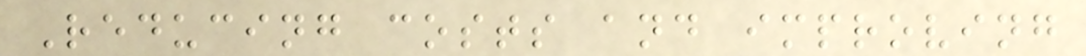Reducing costs and improving
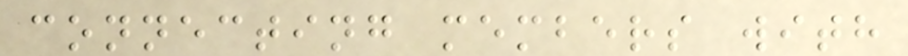connecting members with
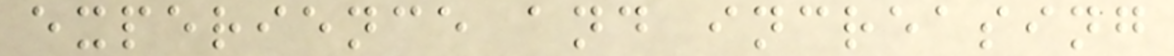experience and increasing
